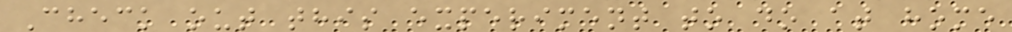Check out this experiment to do at home
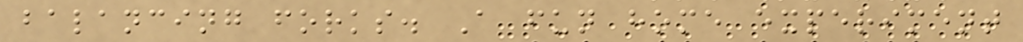balancing forks. A fun home experiment
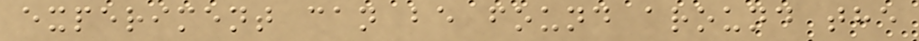experiment can be found around the
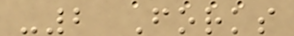-2 Forks
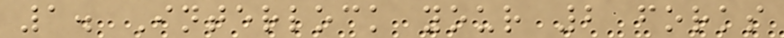1. Interlock your 2 forks
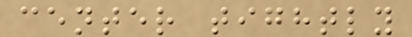center tightly
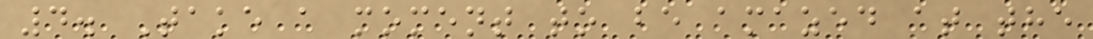4. Take a moment to be amazed at the
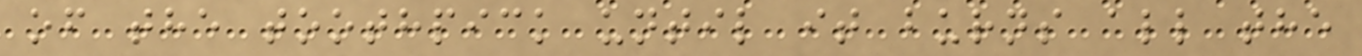of the toothpick until it burns all the
